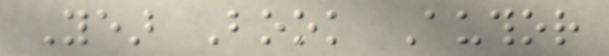Year Book Author
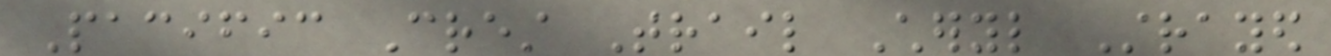Pacific Crest Trail Cheryl Strayed
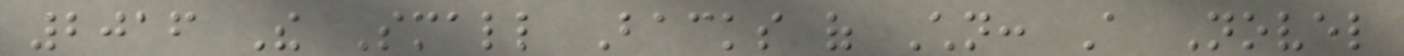2016 The Small Backs of Children: A Novel
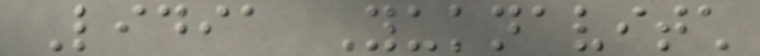Lidia Yuknavitch
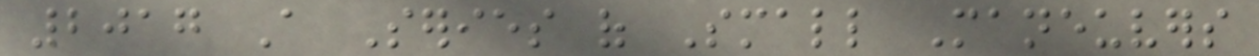2017 A Series of Small Maneuvers
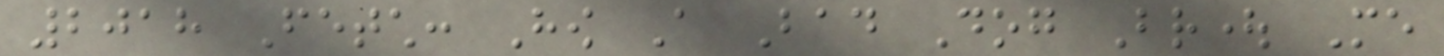2018 Fetch: How A Bad Dog Brought Me
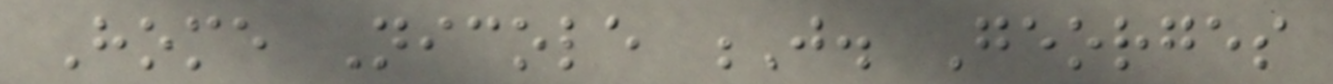Home Nicole J. Georges
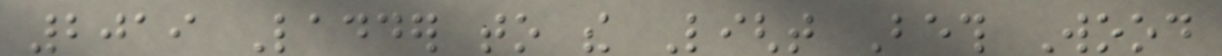2019 Ladder to the Light Beth Wood
